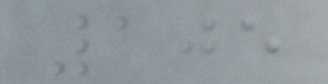105
